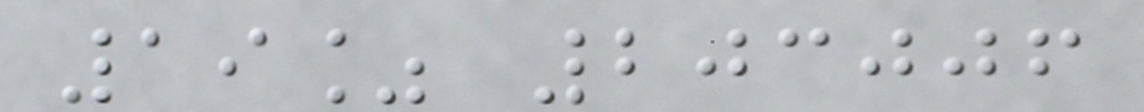19% 203006
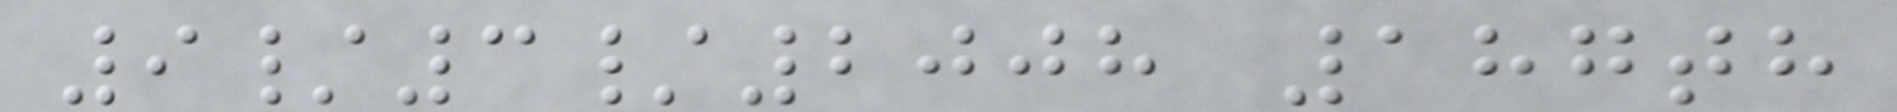9/3/2008 187th
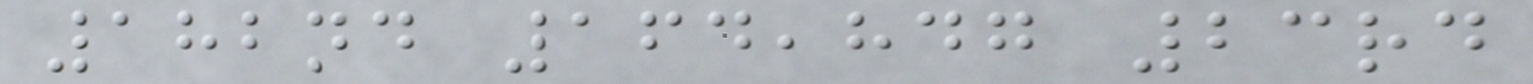182nd 164,847 23rd
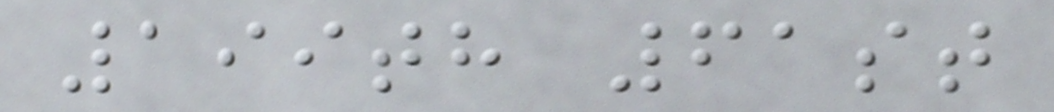199th 61st
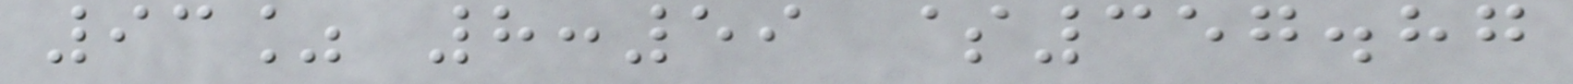93% 8:59 $357.87
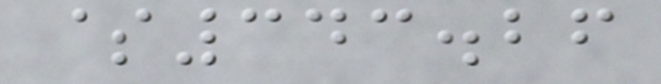$343.26
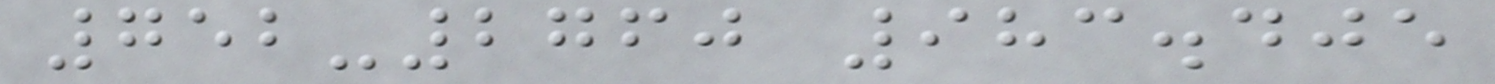752-2760 983.405
